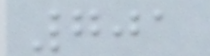701
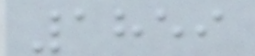1859
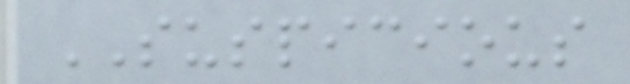SUSPICIOUS
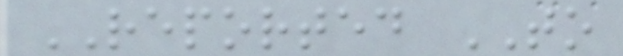REPORTED TO
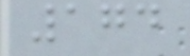174
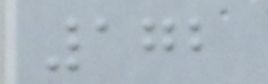172
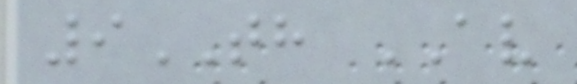9TH AV
